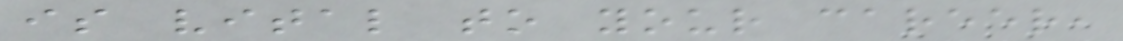is vital to your career,
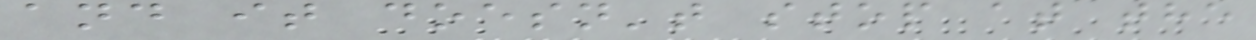and it doesn't stop at the
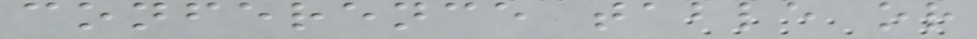conference table or
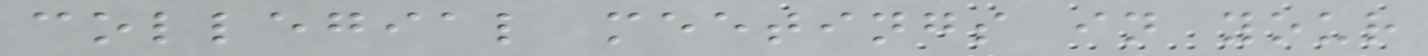collegial meetings in your
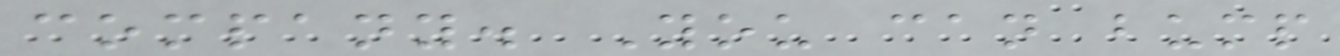company. You can bump
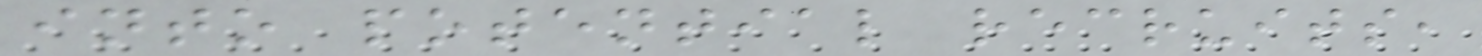into potential recruits,
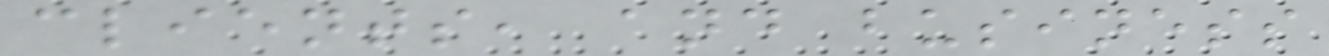clients, and business
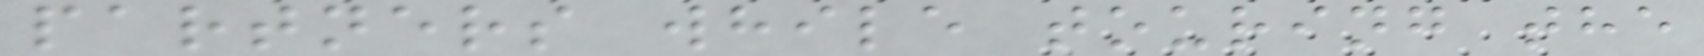partners while touring the
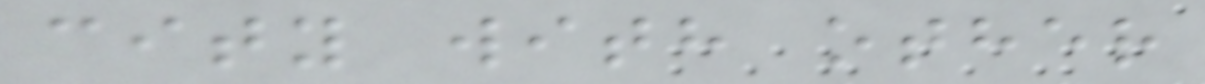city with other
